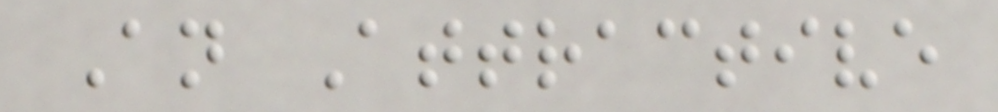An Attractive
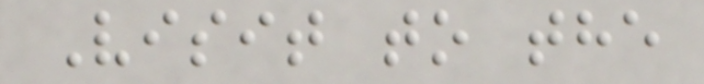Visit to the
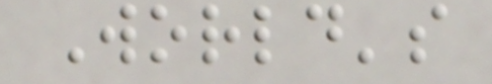World's
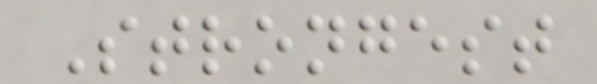Strongest
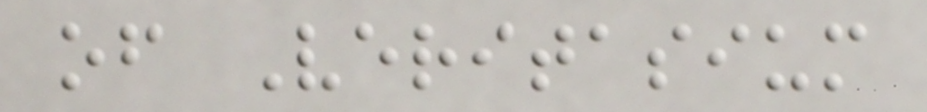of Veritasium
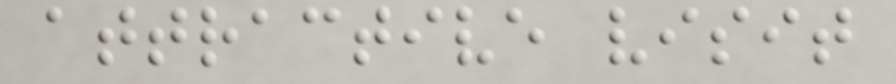attractive visit
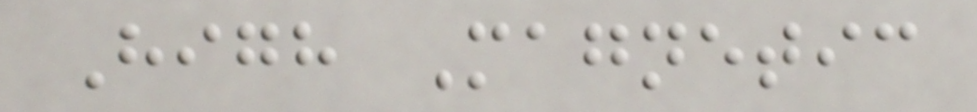High Magnetic
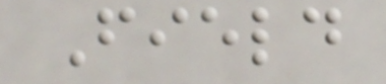Field
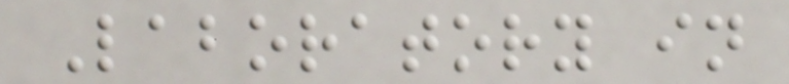Laboratory in
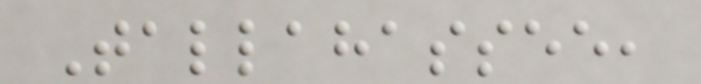Tallahassee,
